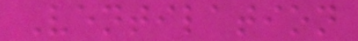Ventilation
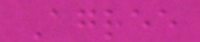Agree
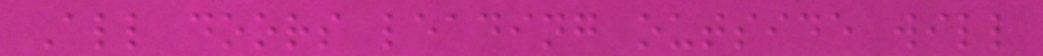All doors leading outside will
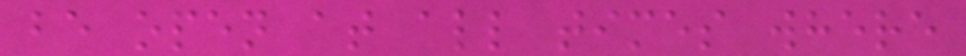be open at all times where
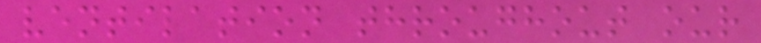ventilation throughout our
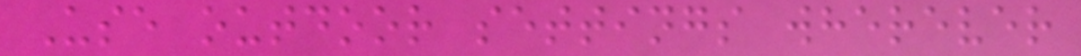Use outdoor settings wherever
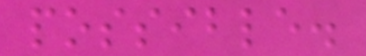possible.
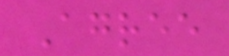Agree
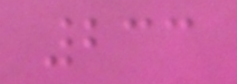233
